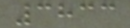3833
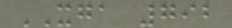XGA 792
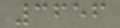3656
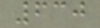630
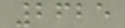2625
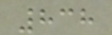838
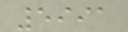5991
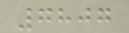7807
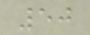50
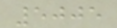5005
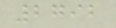2792
